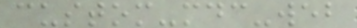custom-mdc-web
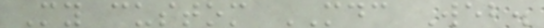My custom MDC Web.
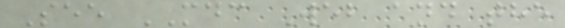See MDC Web and the
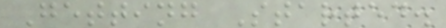Getting Started.
